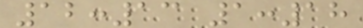12:13 1:18
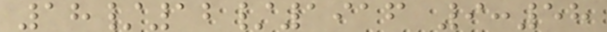18/12/1916 9:58
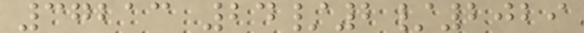37213 24/2/2029
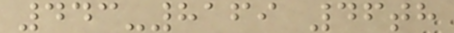443-8169 46th
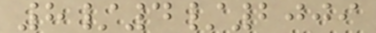8/4/2009
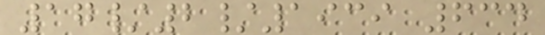17/2/1939 634
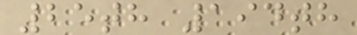25th 194th
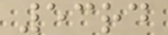53rd
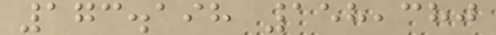173.198 158,380
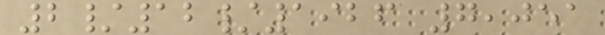2/12/1926 7,051
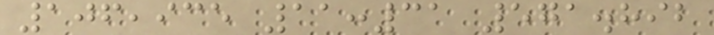106,935 11:31 571.892
